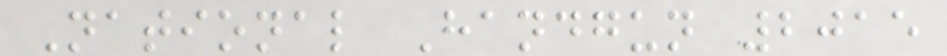National Handgun 2015
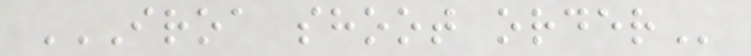IROA SHOOT ORDER
